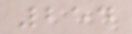254
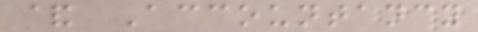& Accountancy
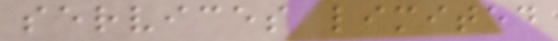services limited
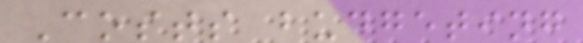Costs budgeting
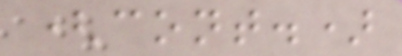(cont.)
